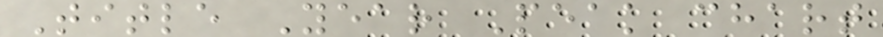Title Year Peak chart
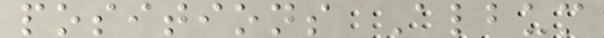positions Album
